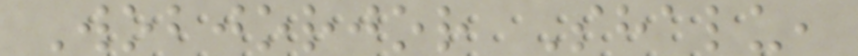Wobjorjor Shalu,
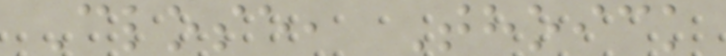Close, Thoick
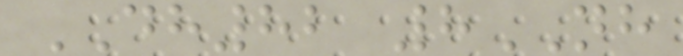DH82 8NH
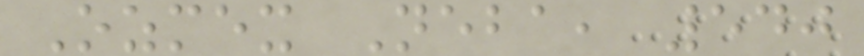Ozmex Neba, 540
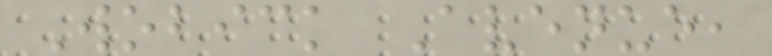Wobick Avenue,
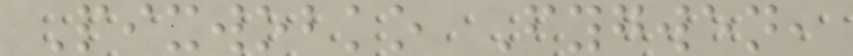Pixwobko Fygwen,
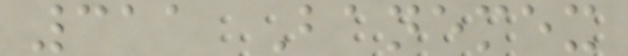311 Banemex
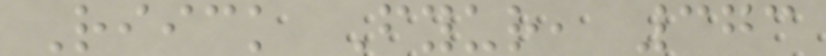Riick Fyur, 373
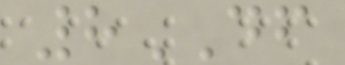8DF
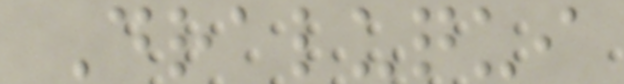Draluqui
